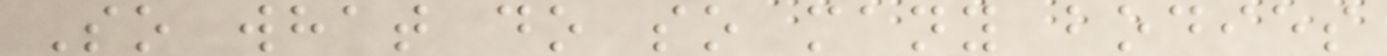So what do so many bodies
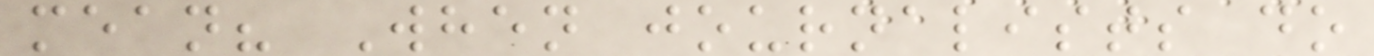mean? When journalists do
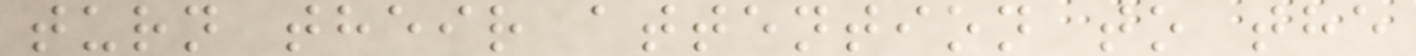turn their attention to the
